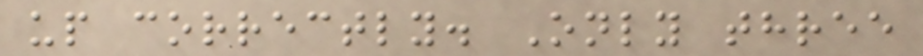up correctly. Only three
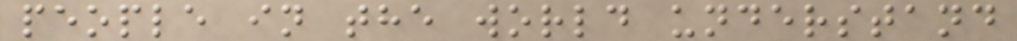people in the world understand
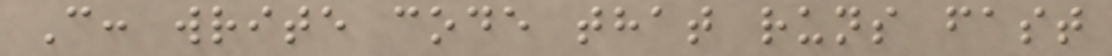C: write code that runs fast
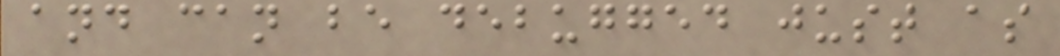and can be debugged just as
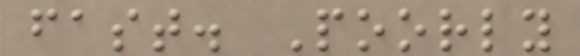fast. Poorly
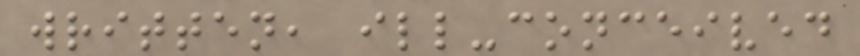written, ill-conceived
